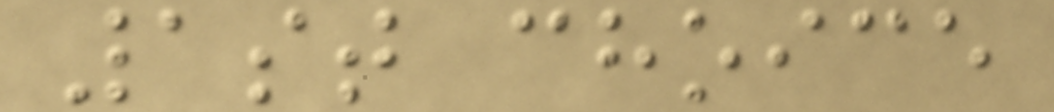1st choice
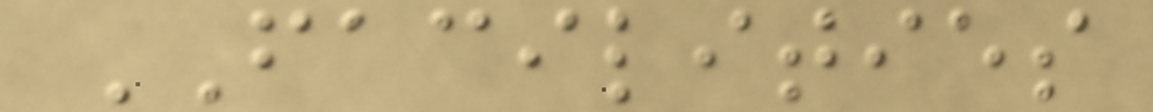FACILITIES
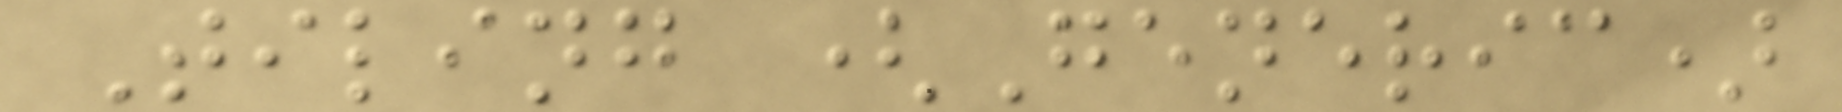Tiling (Generic)
